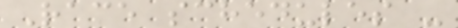Race schedules -
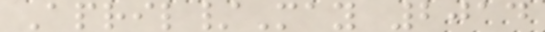April/May 2014
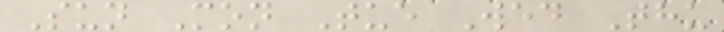Sun Mon Tue Wed Thu
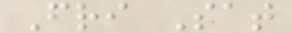Fri Sat
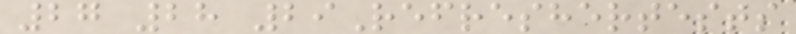27 28 29Refreshertests
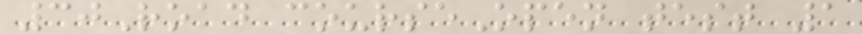30Road courseOpen test 1
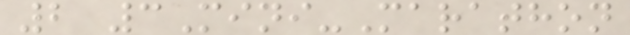2 3Mini-Marathon
